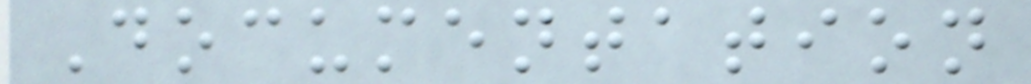Documentation
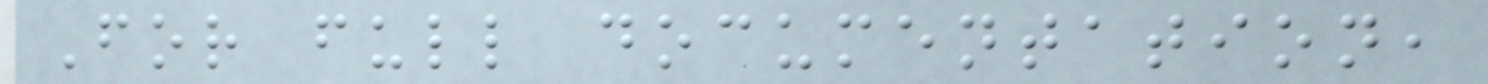For full documentation,
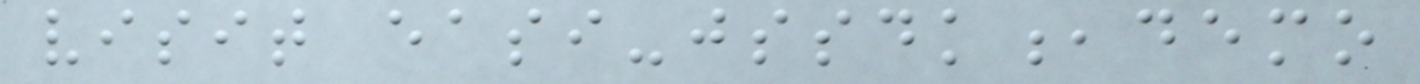visit easi-jssdk,demo
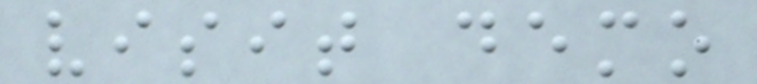visit demo
